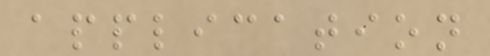application
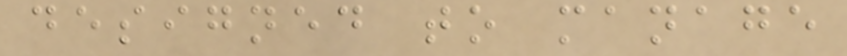designed to manage
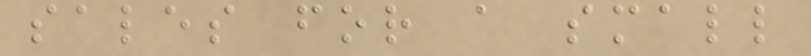sales for a small
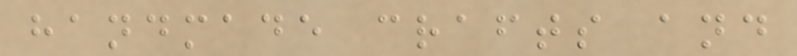handmade crafts and
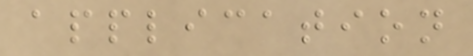application
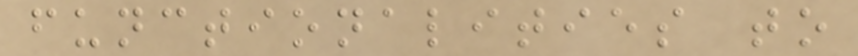functionalities to
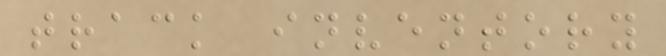track inventory
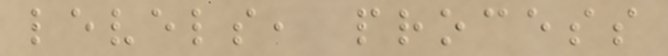levels, process
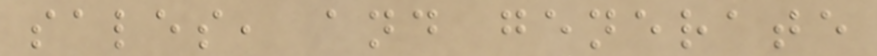sales, and generate
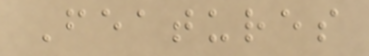Features
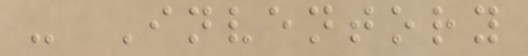- Inventory
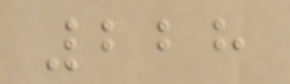228
